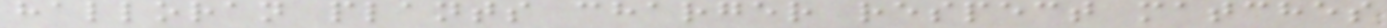halloran plants charger respect matches
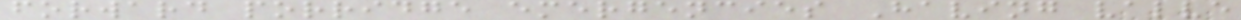forward porridge emergencies Having valve
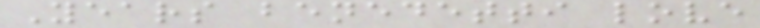Years benedetti love
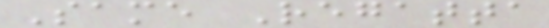Same Regatta
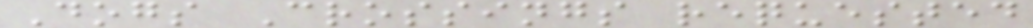Dogs Crossings requested
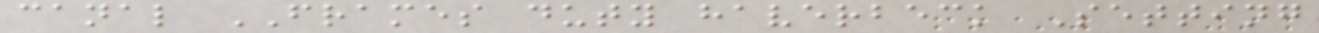canal FRAMES duty haverbeck Setting
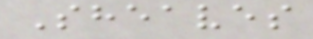Sheaves
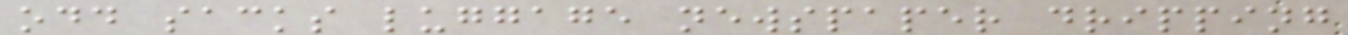odd sacks luggage newspaper dripping
